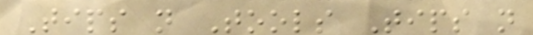Tips n Tools Tips n
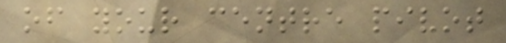of your centre pivot
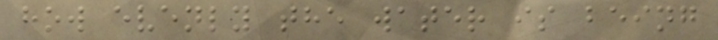how evenly the water is being
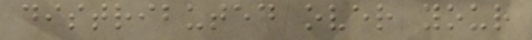distributed over your
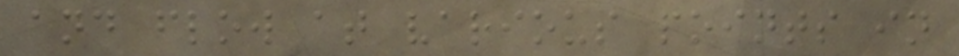and flow at various points in
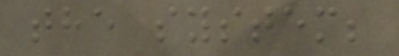the system;
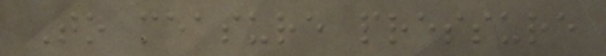To measure pressure
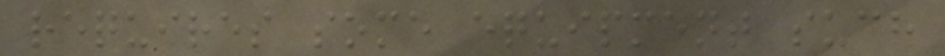requires some equipment such
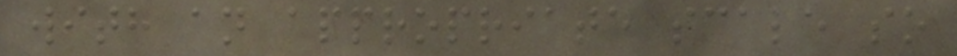with an appropriate scale so
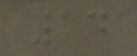14
